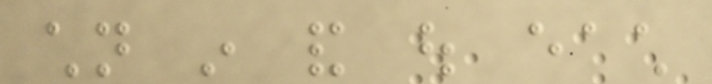children in and out each
